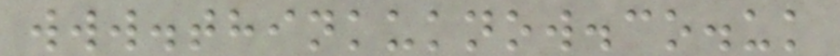www.thinkuknow.co.uk
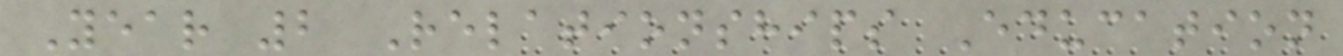Year 2 Relationships Education
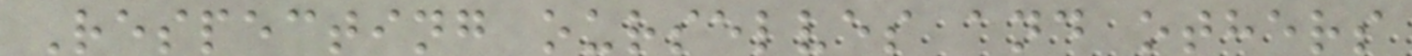Respecting ourselves and others
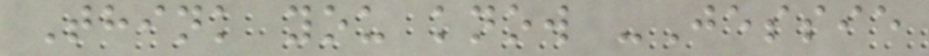Think you know -Jessie
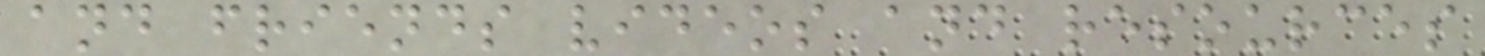and friends videos and resources
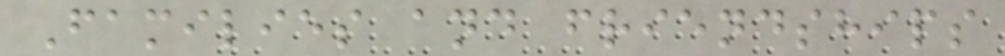Families and friendships
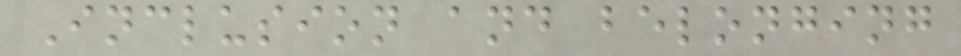Inclusion and belonging
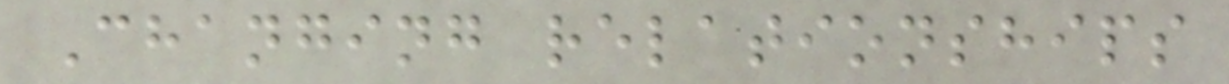Changing relationships
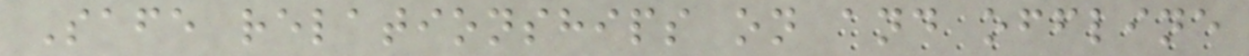Safe relationships on and offline
